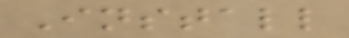Install
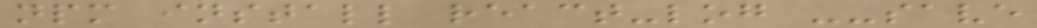npm install react-log --save
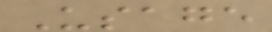Usage
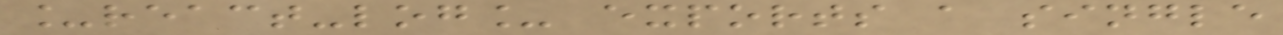_react-log_ exports a single
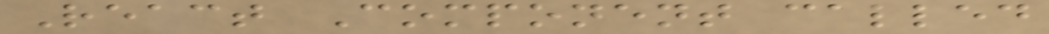React Component called
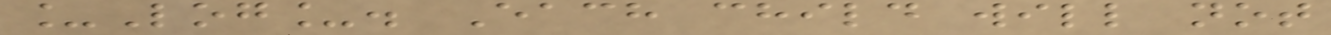_Log_. Each child will not
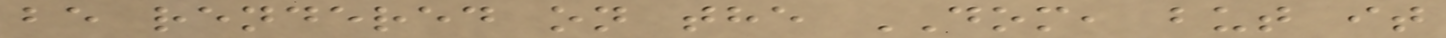be rendered on the DOM, but it
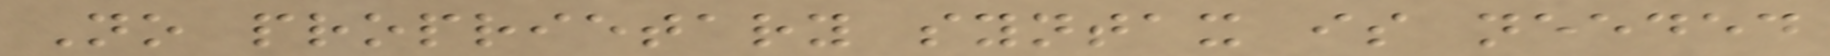No proprietary syntax is needed
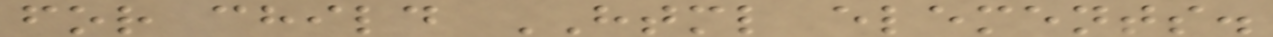for child HTML elements.
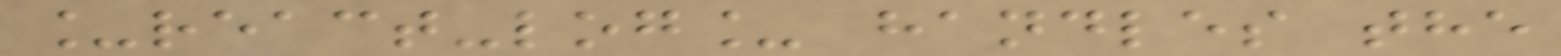_react-log_ handles the
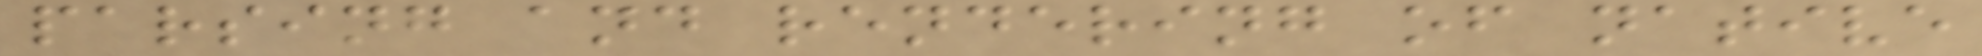parsing and rendering of native
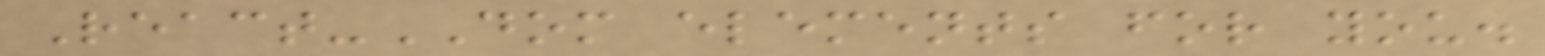React-DOM elements for you.
